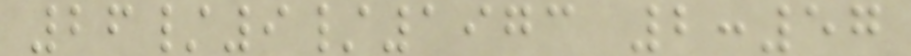26/9/1973 2:57
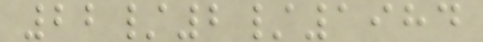22/2/1984
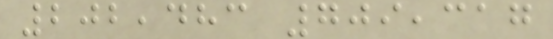202,483 709,317
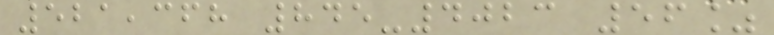521,368 845-4023 56%
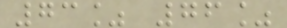73% 76%
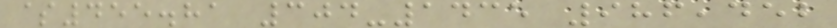$455.81 304-1435 986,452
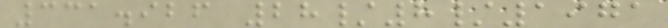331.926 28/8/1971
